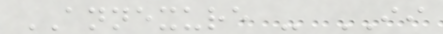ANNEXURE - II
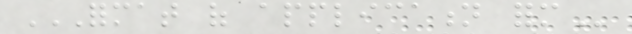FORMAT OF APPLICATION FORM
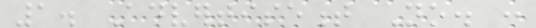1. Advertisement No. :
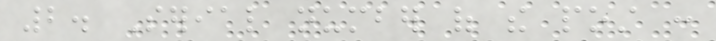2. Serial number of the post :
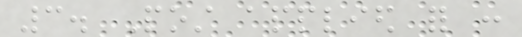3. Post applied for :
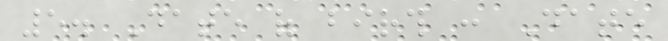5. Date of birth : Date
